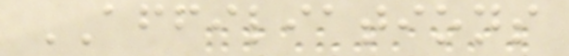AFFILIATIONS
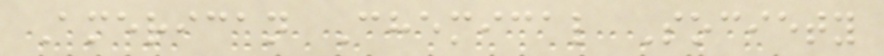American Chemical Society
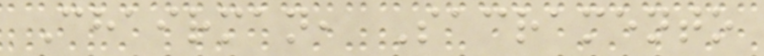Chairman, Sacramento
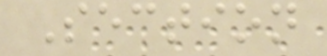Section
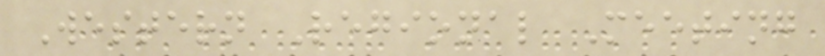Western Regional Meeting
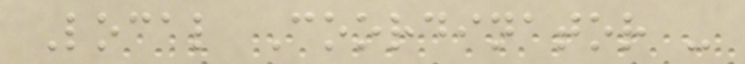Local Coordinator -
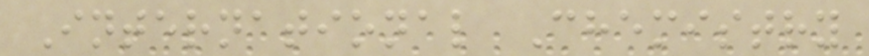International Chemistry
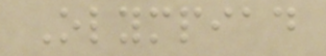Olympiad
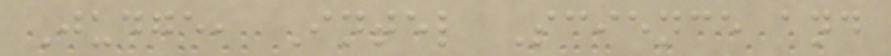Judge, Intel Science and
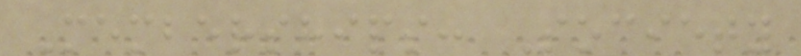Memberships: Society
